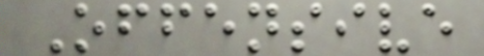Offensive
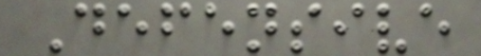Defensive
